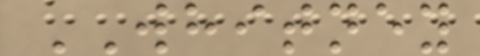WHITNEY
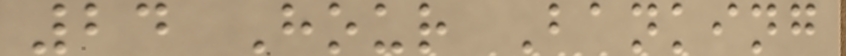24 Hour Banking
